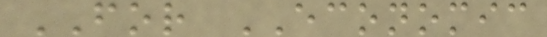FOR ECONOMIC
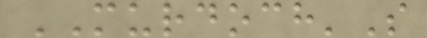MURDOCH'S
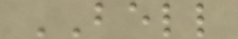BELL
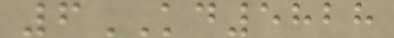6KD5828
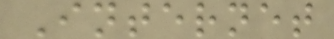Internet
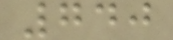740
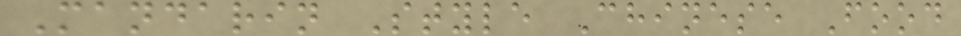Mandarin Style Chinese Food
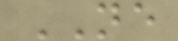NE
